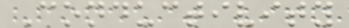Conductivity
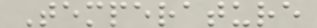Temperature
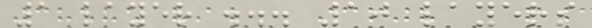1 layer ... 10 layers
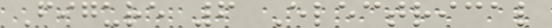Figure 6 Electrical
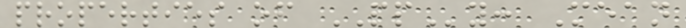properties of PPy: Mean
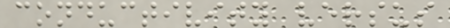conductivity versus
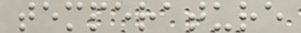temperature
